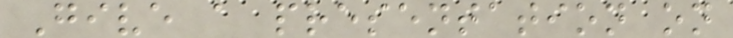Give a presentation on
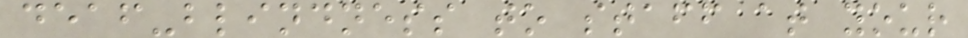deaf-blindness to staff at your
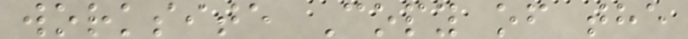worksite Copy of the
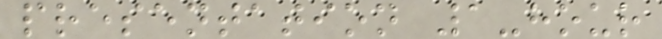presentation 1-hour
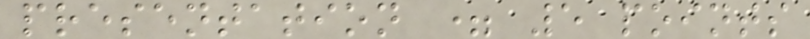presentation = 5 points
